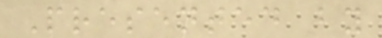Presented by
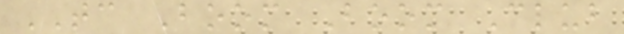TC Boom Boom Club
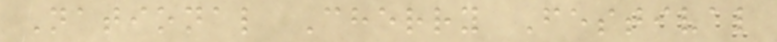National Cherry Festival
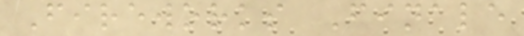Fireworks Finale
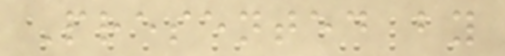Presented by
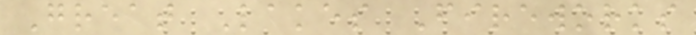Great Lakes Fireworks
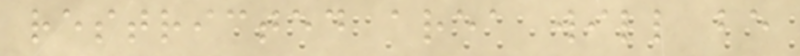restricted area will be
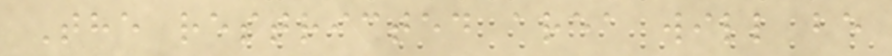The restricted area will be
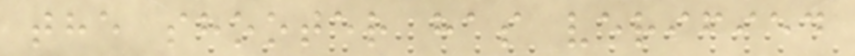the shooter has verified
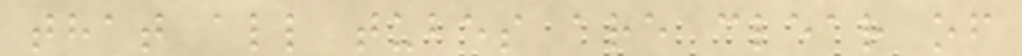that all tubes are clear of
